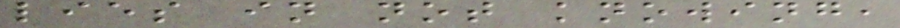lies in not knowing,
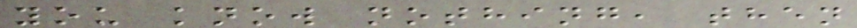you know nothing, then
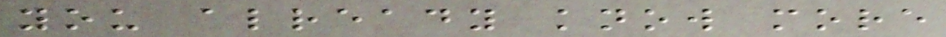you already know more
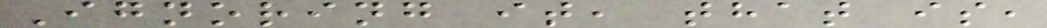Ignoring it, that is,
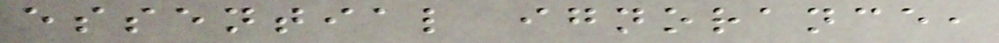essential ignorance,
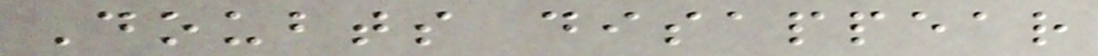Doubts disappear
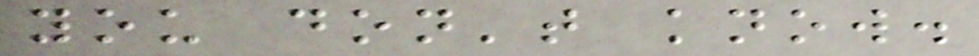you don't know.
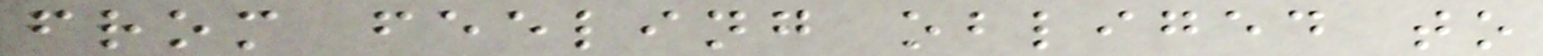from feeling obliged to
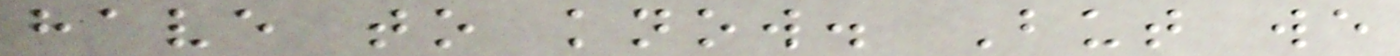have to know. But we
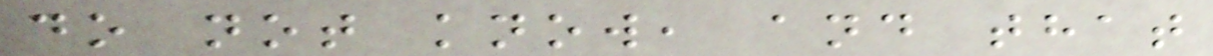do not know, and that
